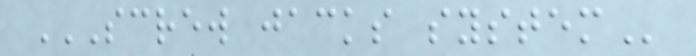SCREW JACKS SYSTEM
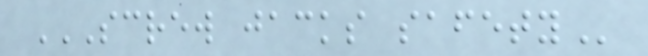SCREW JACKS SAFETY
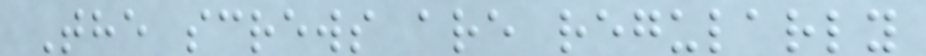The screws are regularly
